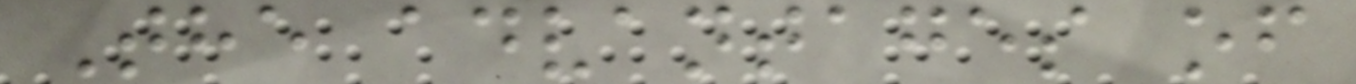The advantages of
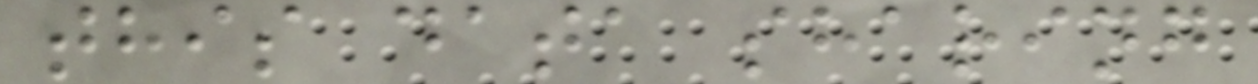this data sharing
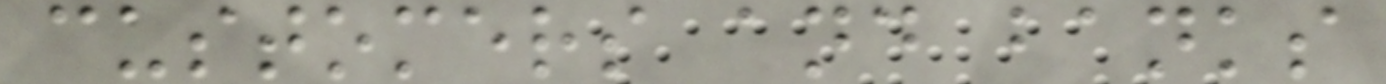customers and banks
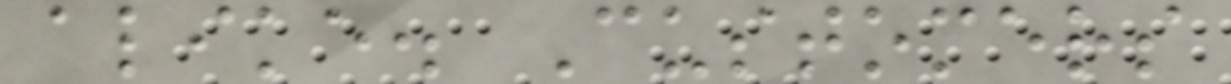alike. Customers
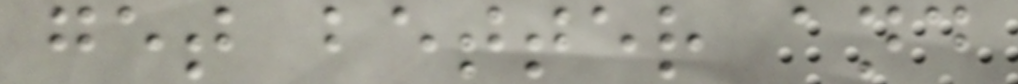get better and
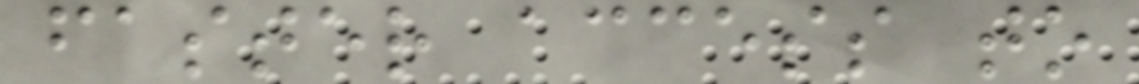faster access to
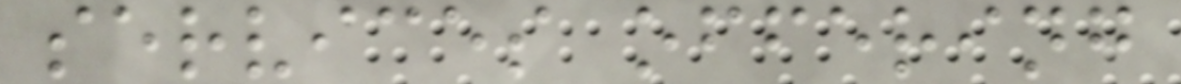services offering
